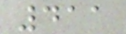411
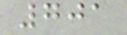701
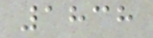1838
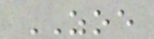ZOE
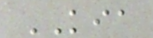KIA
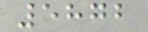5872
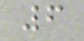6
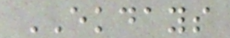EKDAYS
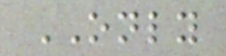ONLY
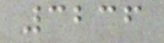3236
